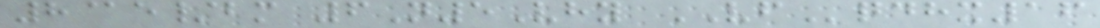8@e/bm 6N5Vhy VFqdhx16
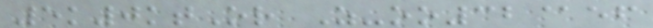5k0ktOr Z-oo32@ef
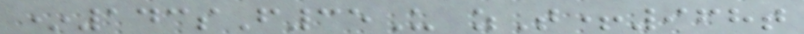*143sF35U zT+968t
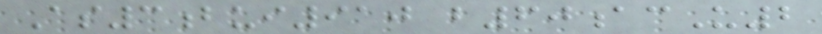As3bui910 b60acU2
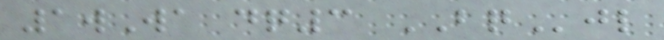1wWa dq3 BQjl
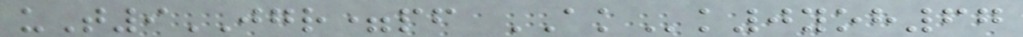uT9JGR=pf AKk0yoh67
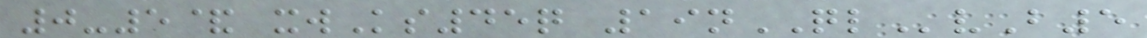0-5& xwKs45q 19nQLvB5
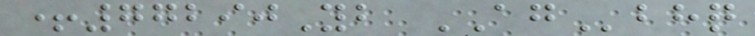+77290Yb AGbhq
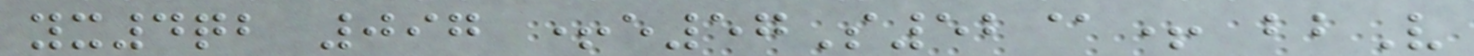yx4qb 097 +e57S52@+ bbV
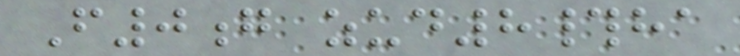F0g zud8#ha
